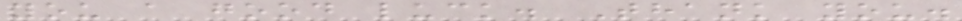you a good luck. Thank you.
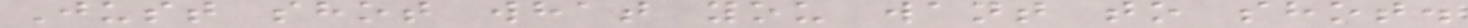Just shot what you want to shot.
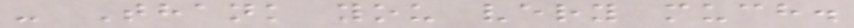- Thank you very much.
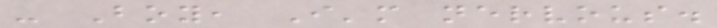- Boy, I'm nervous.
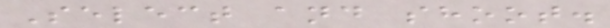Select and shoot.
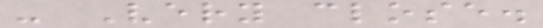- Very close.
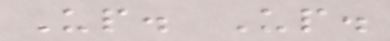Up. Up.
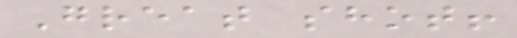Great shot!
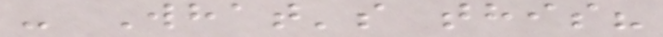- What's this?
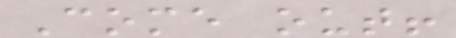Come out!
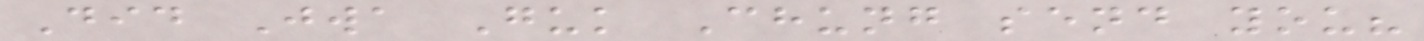Did Jwa Guk Chung send you?
